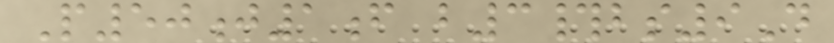P50j1f b3#bs9D
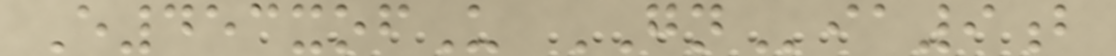E453xofU GNia9b
